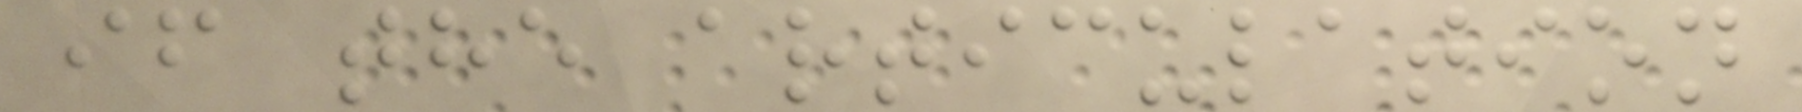if the articulation
